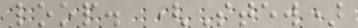loop. (Stew)
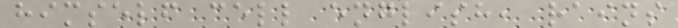himself cell english, rains
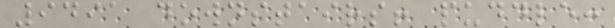9491 downstairs! puddle:
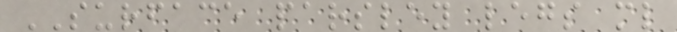SURFACE parsley legs ml
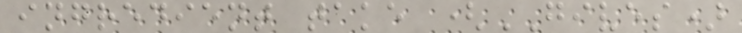ingredient take (GIVES)
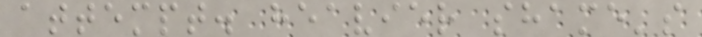attempt. heavier shame's
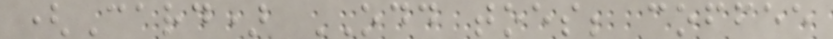(Card) ODD toes; coffee
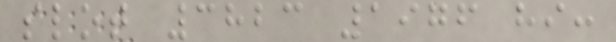slot 3823 1976 hi:
